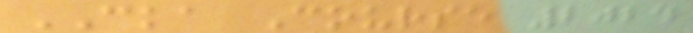CKA Course 2024
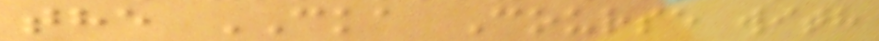the CKA Course with
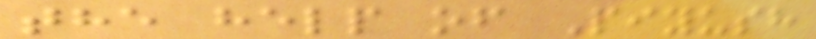the help of Piyush
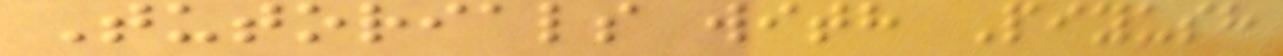Tutorials with Piyush
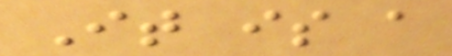It is a
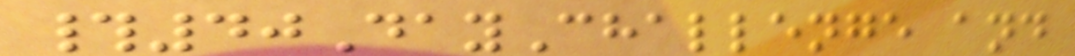#40DayChallenge and
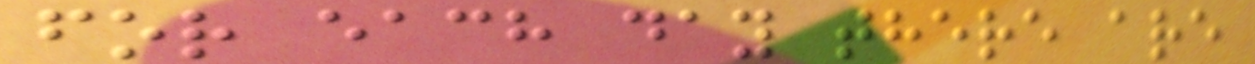for each day there are
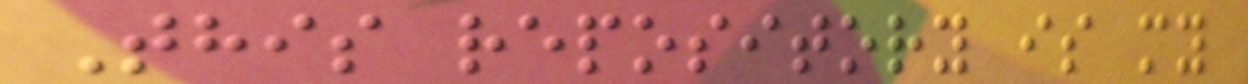This repository is my
